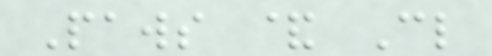Paws & Cl
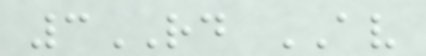3RD AV
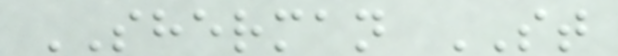SHERMAN ST
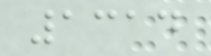1314
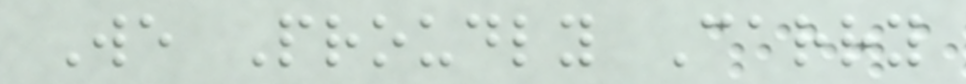We Proudly Carry
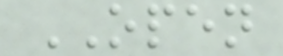OPEN
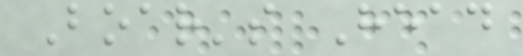Boar's Head
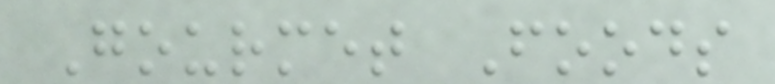Gourmet Foods
